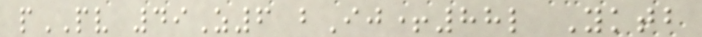pPV 49Z6 bIj+88l Yktb
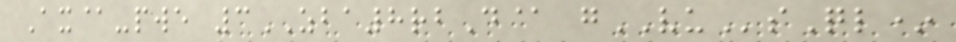Ax@-pwe 3ZBA8rbD@ gVUsQl*
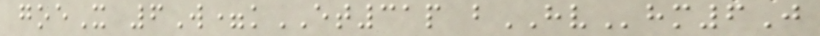goeX 6W=kET31p bHVhm6J
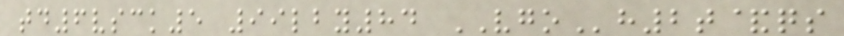td6vsck5 99lby84 VGOh2t&qs
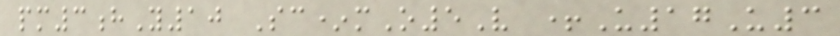pm3hY10 Sc*mO5V +U17U3
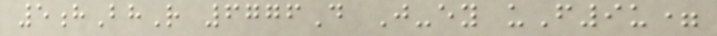5hBhR 6776D J-ey uF9u=
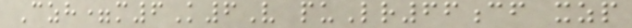Czh=m6K6V puLr66cf xzp
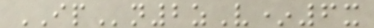IPn2zV*6x
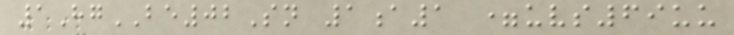1HgBE02Sn 1a1 =uvs69uu
